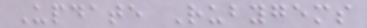Update Rubygems
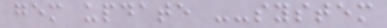gem update --system
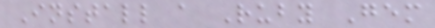Install a Ruby Gem
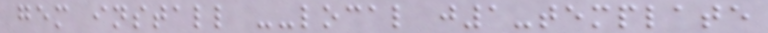gem install --local j1-template
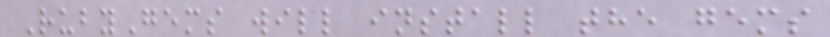RubyGems will install the gems
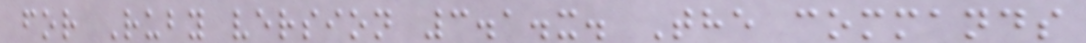for Ruby version 3.1.x. The commands
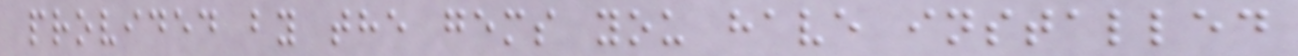provided by the gems you have installed
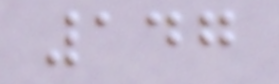147
